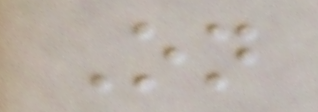On
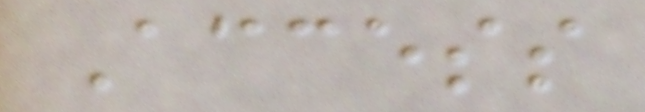Access
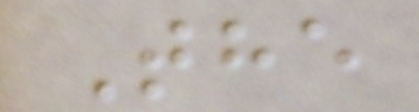The
